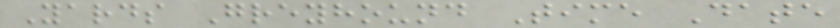Yards Greyhound Time Date
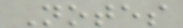Notes
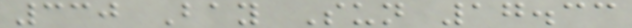330 Bay Sun 17.33
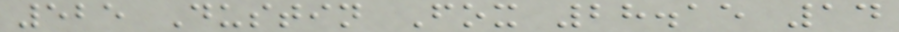525 Dustin Fox 28.15 14
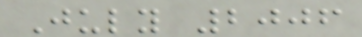July 2006
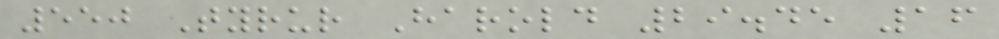550 Tyrur Harold 29.45 16
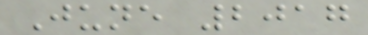June 2017
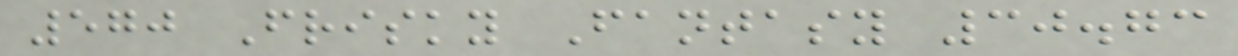570 Frisky Fantasy 30.73
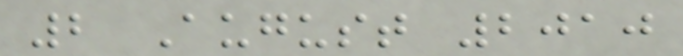2 August 2010
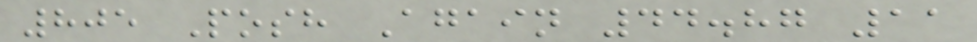805 Posh Again 44.87 11
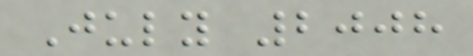July 2008
